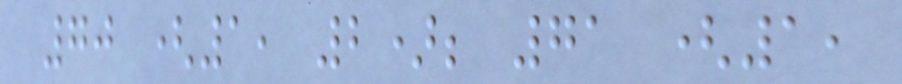70 (1, 2); 71 (1,
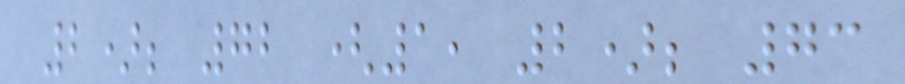2); 72 (1, 2); 73
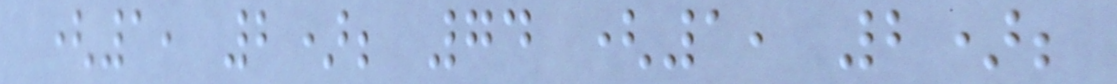(1, 2); 74 (1, 2);
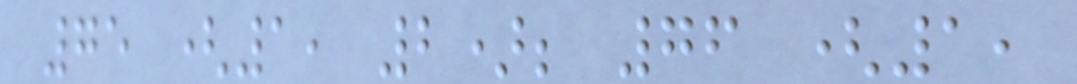75 (1, 2); 76 (1,
